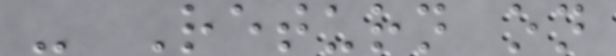- Return on
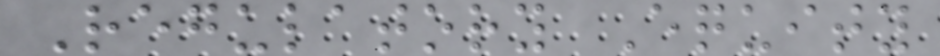Regulatory Equity
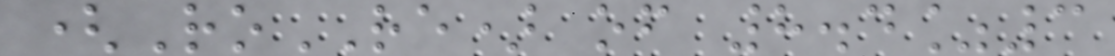(RoRE) of 8.4%3
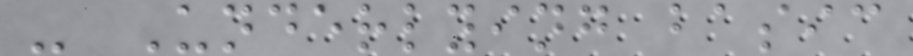- Underlying basic
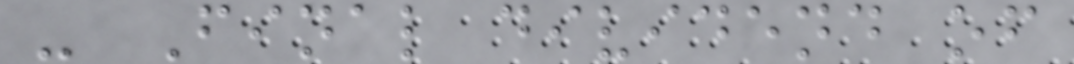- Final dividend of
